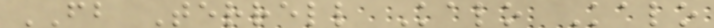FB Terrell Kalo Kalo
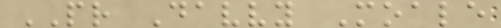PR Davvy Moale
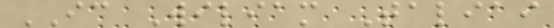IC Wiliam Taliai
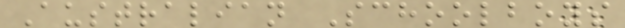Australian Schoolboys
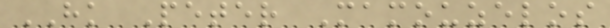HK Peter Mamouzelos
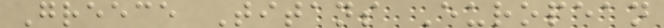Greece Titans European
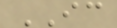IC
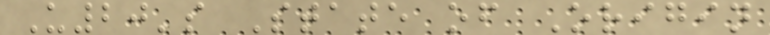U20's State of Origin
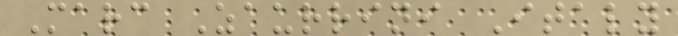Marc Zaurrini Italy
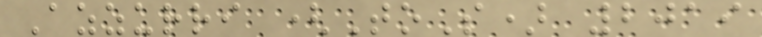Azzurri (ToS) 2019
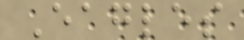Eagles
